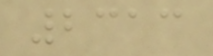2313
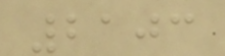2103
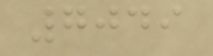7049
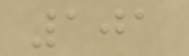101
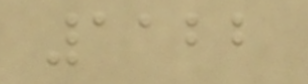1122
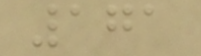171
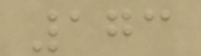173
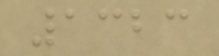1323
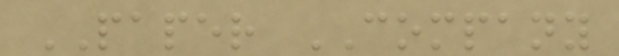PAPER COMPANY
